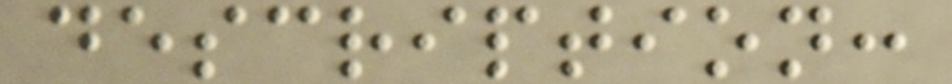description:
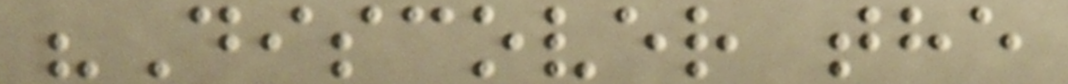"Discover the
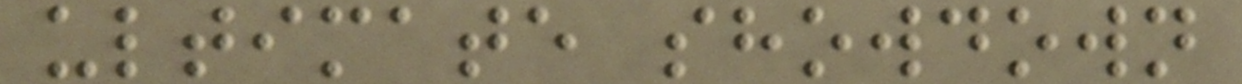ultimate showdown
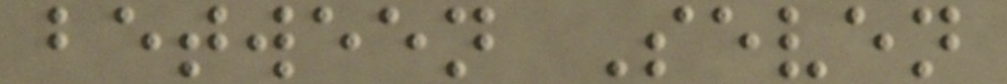between Seven
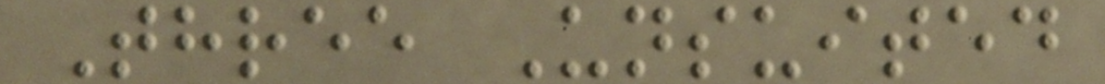Three Unsuited
